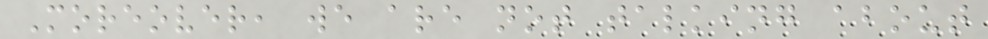Moreover, we are not talking about
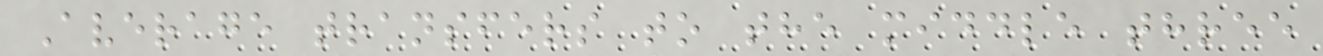Average transfers to the middle three
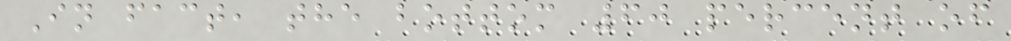In fact, the bottom 60 percent of
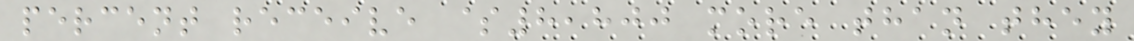percent receive $8,800 more than they
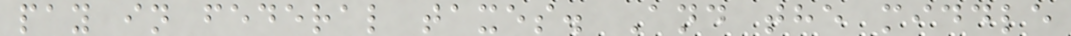pay in federal taxes. And the middle
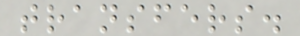transfers.
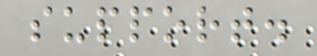support.
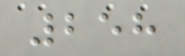258
